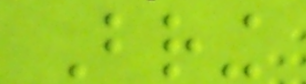Bring
